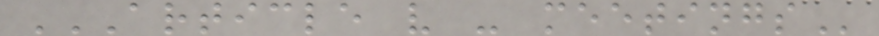ARTICLE V - MEETINGS
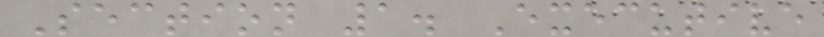Section 1. Executive
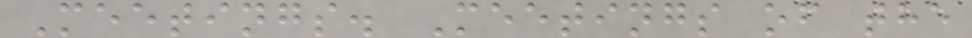Meetings. Meetings of the
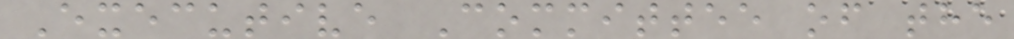Executive Committee of the
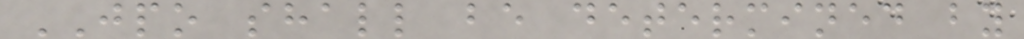JPO shall be determined by
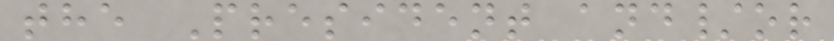the President and/or
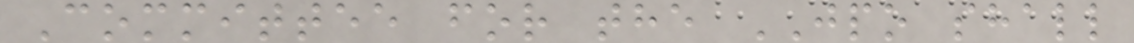Committee for the JPO shall
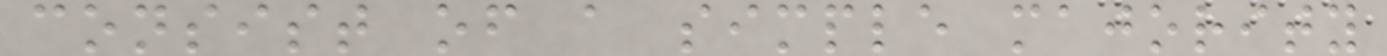consist of a simple majority
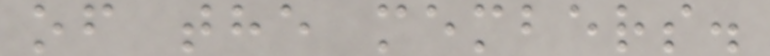of the members.
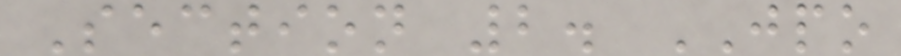Section 2. JPO
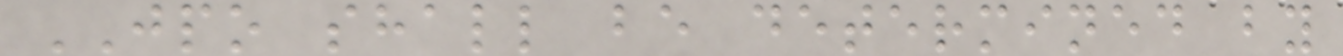JPO shall be determined by
